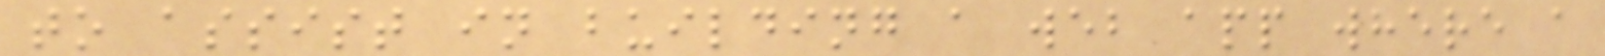to assist in building a web app where a
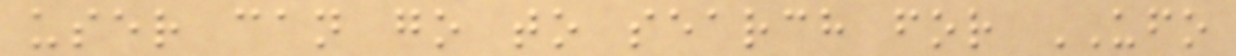user can go to search for UFO
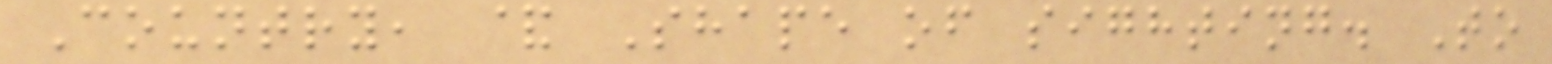Country, & Shape of sighting. To
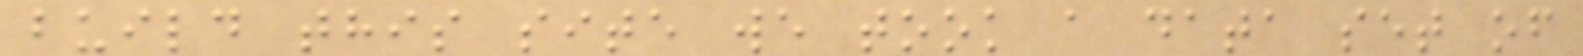build this site we took a data set of
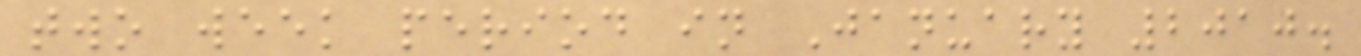two week period in January 2010.
